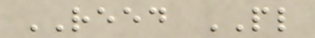REED PL
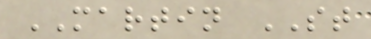MARTIN ST
